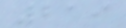219
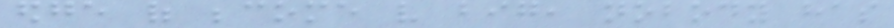edge of become very big, nobody has
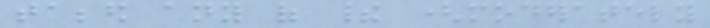tabbed any of their (moderately
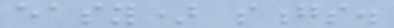easy) songs.
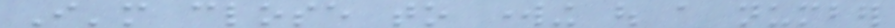I'm close to working out a number
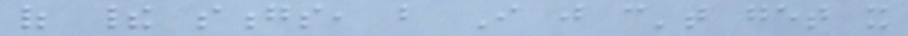of their songs, but I just can't get it
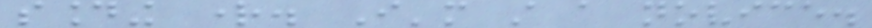sounding right. I'm still a novice.
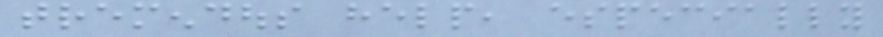tremendous help, especially
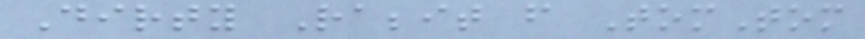Dirty Rabbit from TomTom
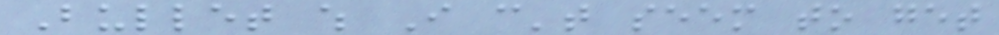Bullet which I can't seem to get
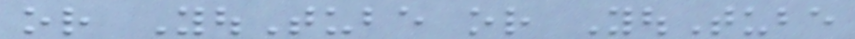or YouTube or YouTube
